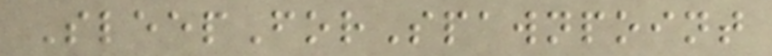SleepForSpawnpoint
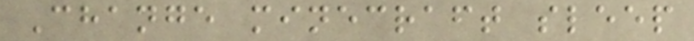Change minecraft sleep
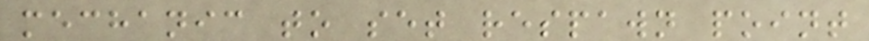mechanic to set respawn point
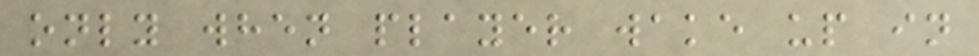only when player wake up in
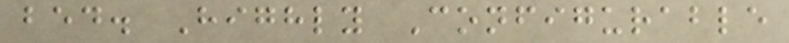bed. Highly Configurable
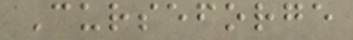Curseforge
